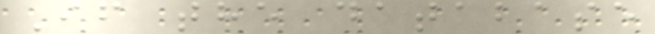If the database
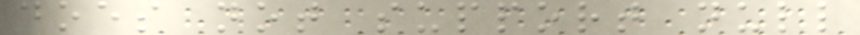does not support null
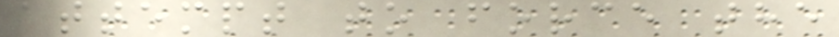attempt to force the
